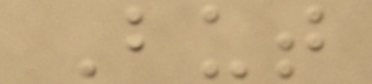But
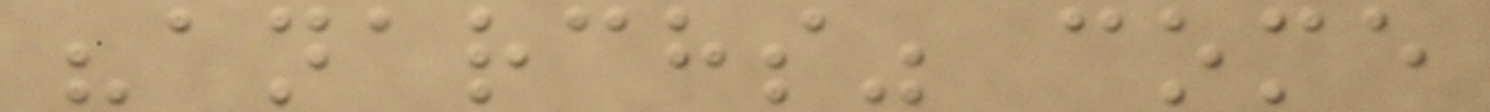"anarchs" come
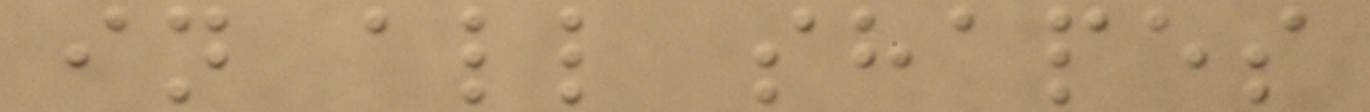in all shapes
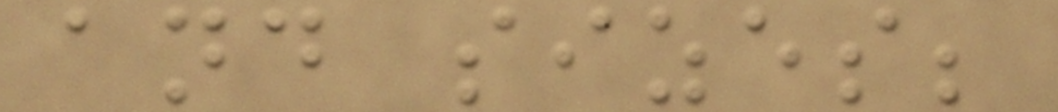and sizes;
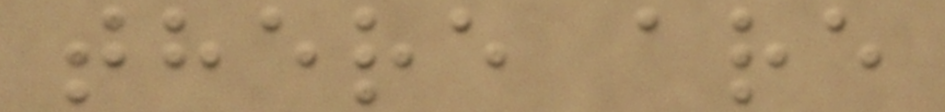there are
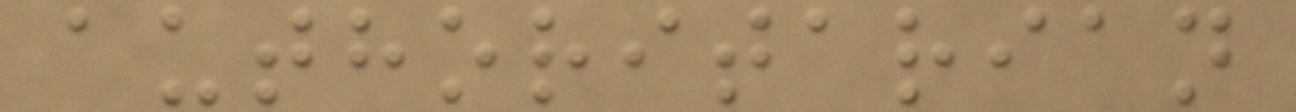authoritarian
